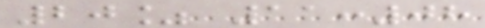20% 11:08
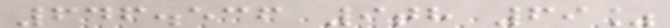646.536 9th 69%
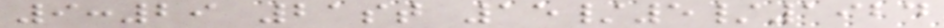9:29 21st 15/5/1924
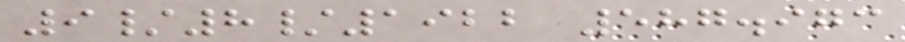9/8/1922 587.973
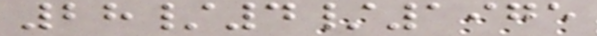28/4/1975
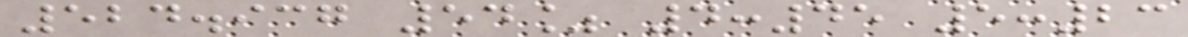524.937 54% 4:45 5:23
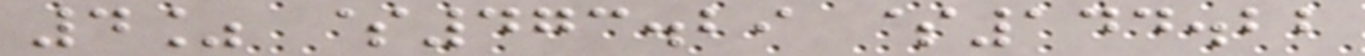4% $473.29 $144.22
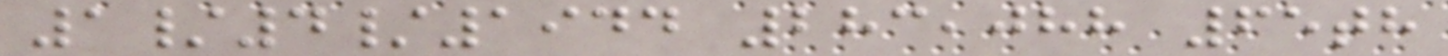1/4/1944 283,088 65th
